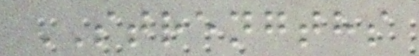STRENGTHS
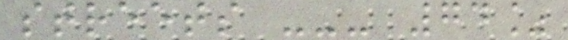streets --- 74%
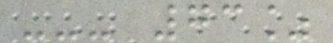--- 73%
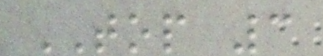TOP 3
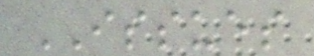ISSUES
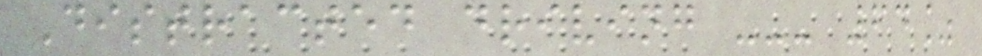Distracted driving --- 64%
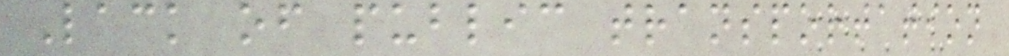Lack of public transportation
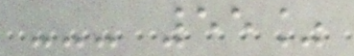--- 55%
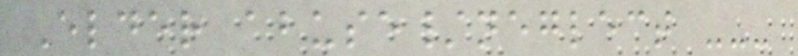Elder abuse/neglect ---
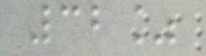32%
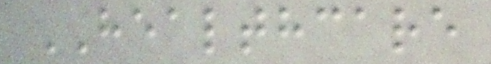HEALTHCARE
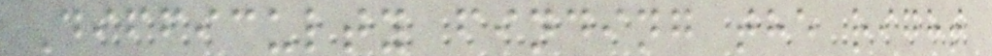Difficulty finding the right
